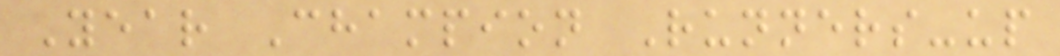Year Champion Runners-up
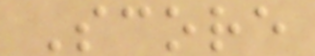Score
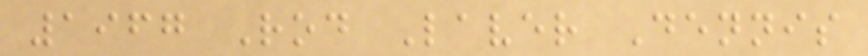1967 Rod Laver Dennis
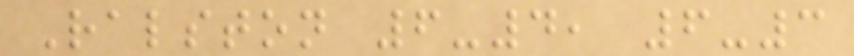Ralston 6-4, 6-3
